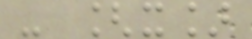- [x]
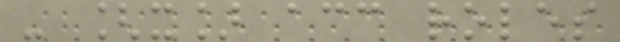- [x] acc roles
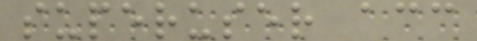superuser acc
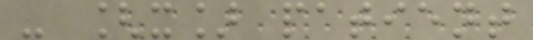- [x] patient
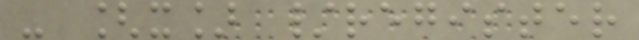- [x] /register
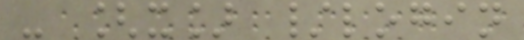- [x] /login
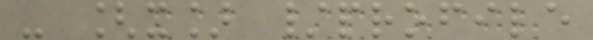- [x] /profile
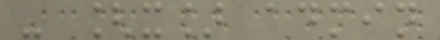- [x] admin
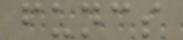funcs
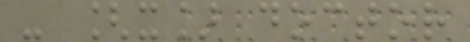- [x] doctor
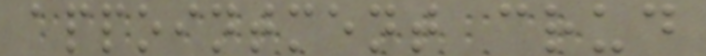appointment crud
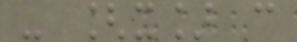- [x] c
